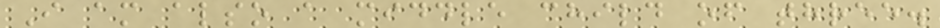I am also a middle child of three.
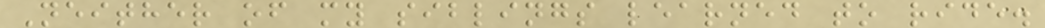Neither of my siblings learned to ride.
